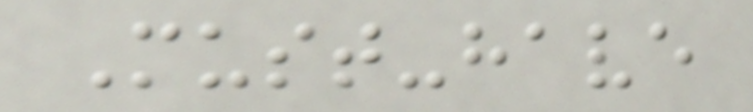Must-have
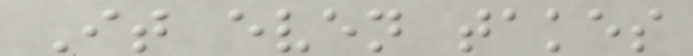It even takes
